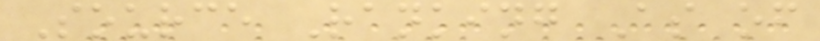Source Ranking As of
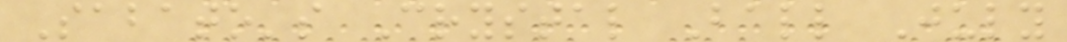Sabato's Crystal Ball July
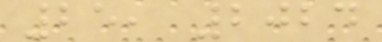25, 2024
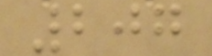207
